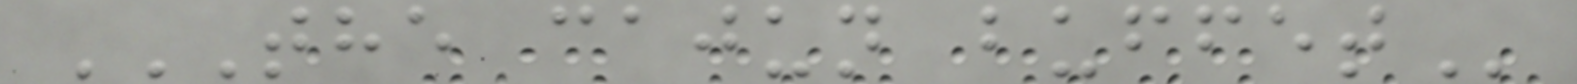THE CAJUN BUFFET
